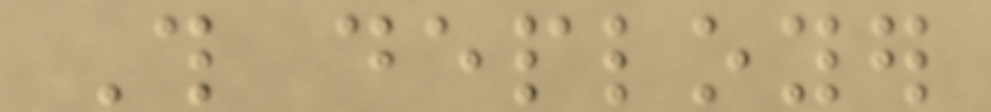This deployer
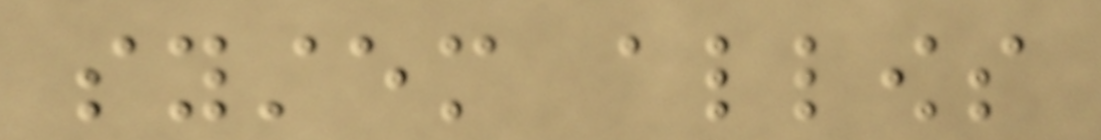system allows
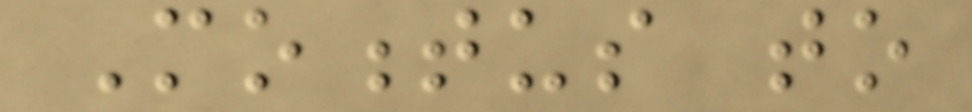Momentus to
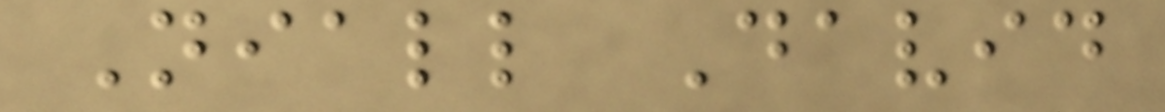Niall David
